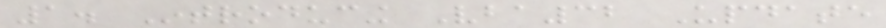1. Introducing Vba32 Update
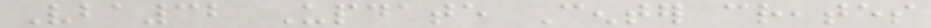Vba32 Update Center creates
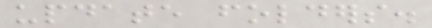update folders.
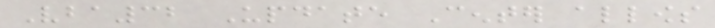Vba32 Update Center allows
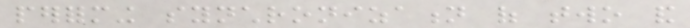performing synchronization of two and
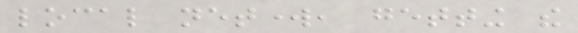local network, getting the
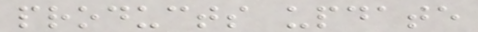products update
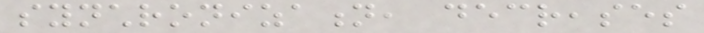synchronization, decreases
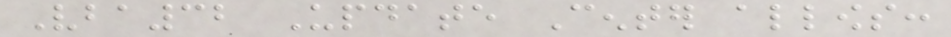Vba32 Update Center allows:
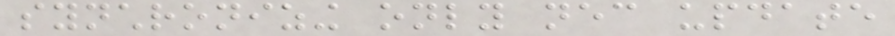synchronizing only necessary update
